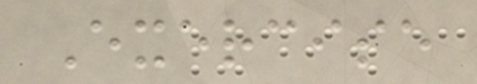Exercise
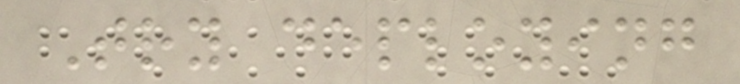Try deploying
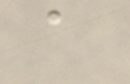a
